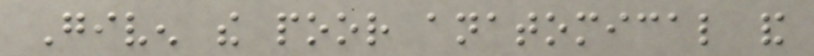Given the poor anatomical and
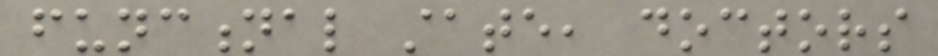functional state, doctors
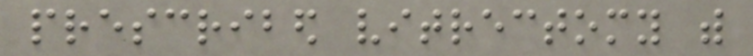prescribed vitrectomy with
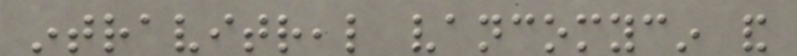intravitreal vancomycin and
